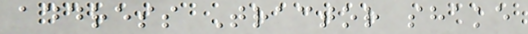address Tractor shake
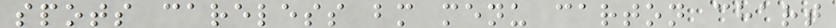spots careless bm menu carton chart
